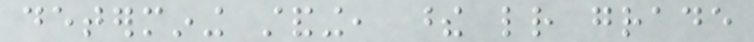determining standing, these letter grade
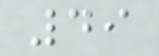49
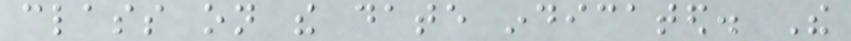class on the date indicated. The
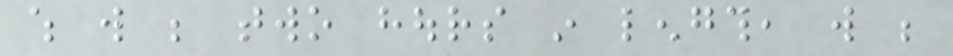which will be two hours in length, will be
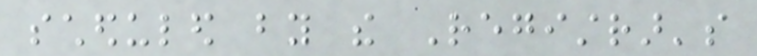scheduled by the Registrar's
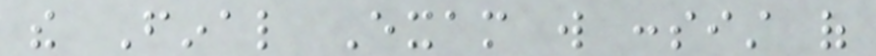the Final Exam will consist of
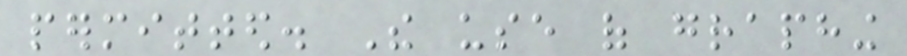permitted. The use of graphing
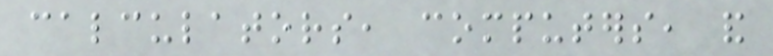calculators, computers, and
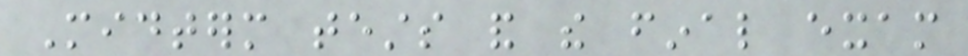Midterm tests and the final exam
